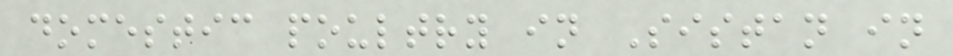domestic poultry in Sistan in
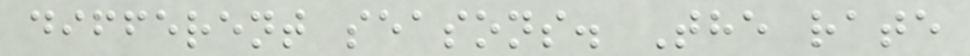different seasons. The rate
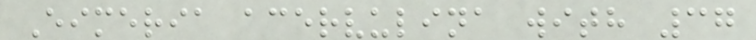Eimeria acervulina with 37
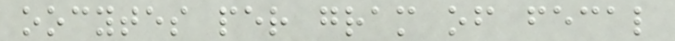oocytes per gram of fecal
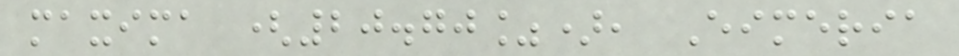maxima (20.70%), Eimeria
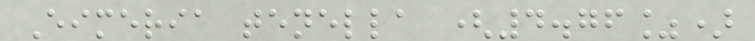Eimeria tenella (4.76%)
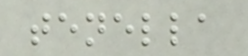tenella
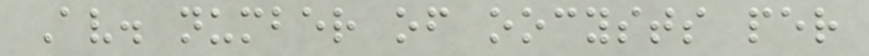Av. number of oocysts per
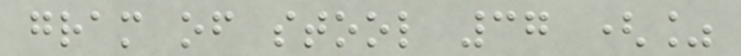gram of stool 37 (%
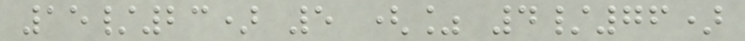15/23) 5 (% 4/76)
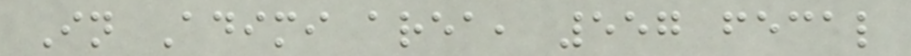In Adimi area, 557 fecal
